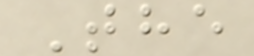The
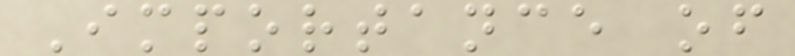Importance of
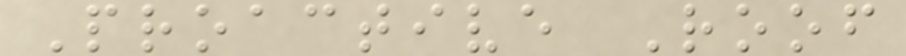Proactive Roof
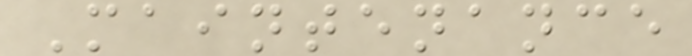Maintenance
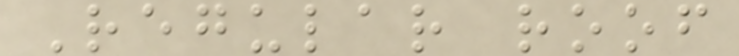Regular roof
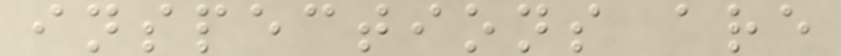inspections are
